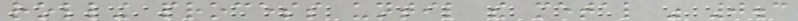rolling process until the metal was 0.3
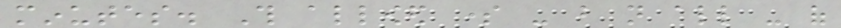minutes. This allowed some - but not all - of
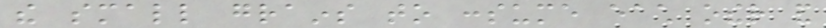the small grains to consume each other and
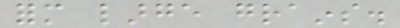form large grains.
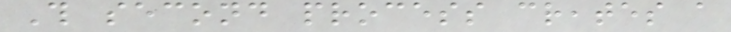This second process creates a
